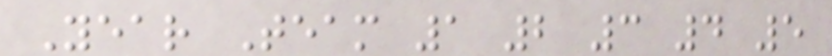Year Team 1 2 3 4 5
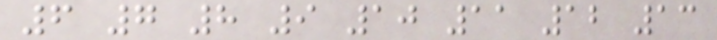6 7 8 9 10 11 12 13
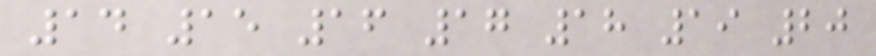14 15 16 17 18 19 20
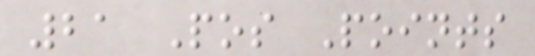21 Pos Points
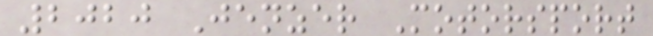2020 Jenzer Motorsport
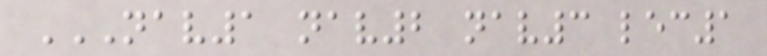NAV1 NAV2 NAV3 LEC1
